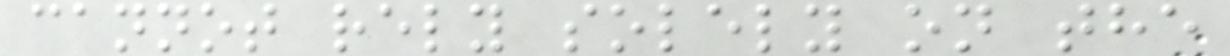cannot rely solely on the
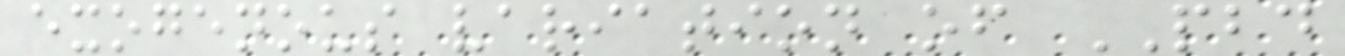exogenous variation of PBD
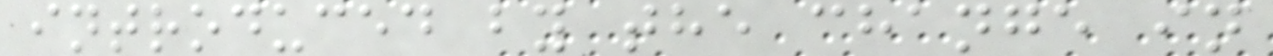introduced by the change in
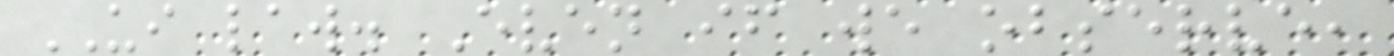UI law. Even if we observe,
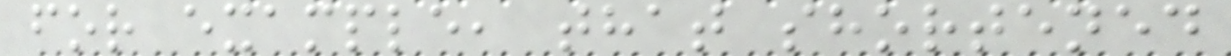for example, that shortened
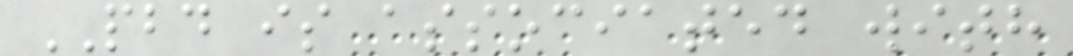PBD is associated with
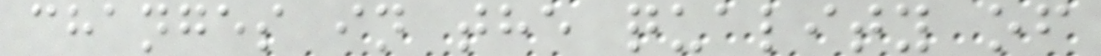changes in the quality of
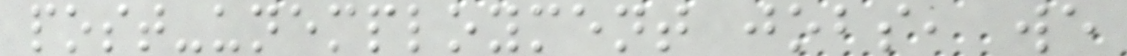post-unemployment jobs, we
